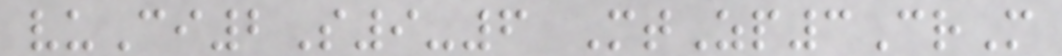vuCi2S9-6 MtZp3CrM
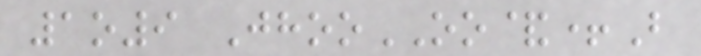1o9 JhooOO&+B
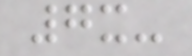7x-
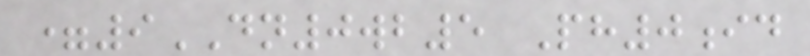=9DN0wb5 Ph0id
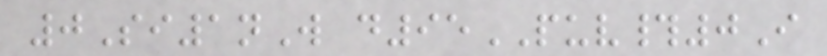0Si1nW d95PUV#0I
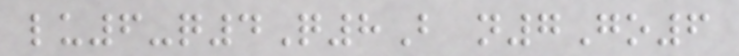lu6-q4Q8B n7Go6
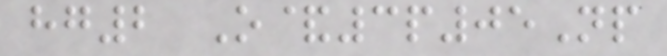hg2 O&3p05Np
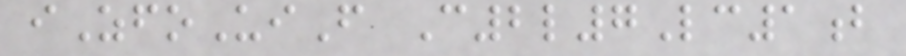iZfoUiF C2l7Lc1b
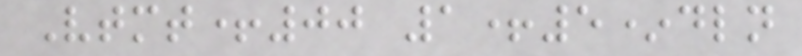Vtmt+00 1+5*dln
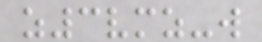z3vmz-w
